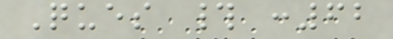Ques # :62
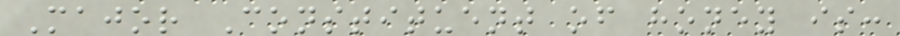Major Constituent of honey is:
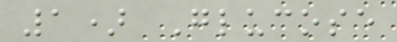1) Glucose
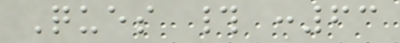Ques # :63
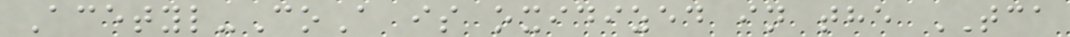Acetyl-CoA is oxidized in the TCA
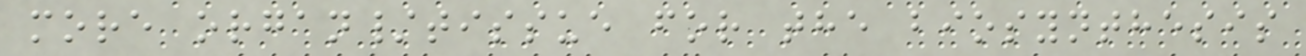more organ/tissue for the biosynthesis
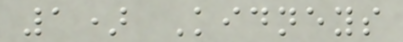1) Kidneys
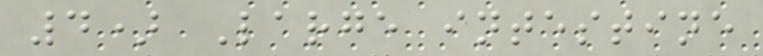4) Large intestine
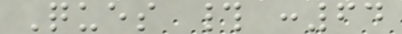Ques # :64
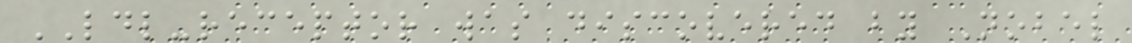LDL-receptor was discovered by Nobel
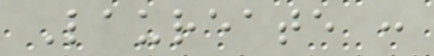Laureate :
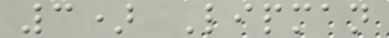3) Lipman
